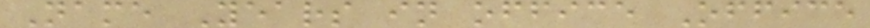Name Years in office Office
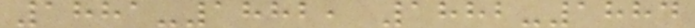1881-1882, 1882-1884
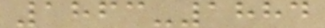1863-1884
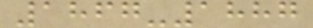1867-1887
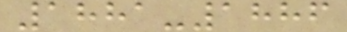1881-1886
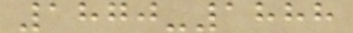1870-1888
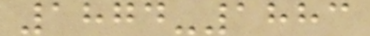1874-1883
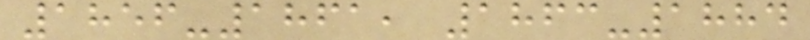1856-1861, 1863-1884
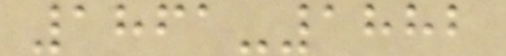1861-1882
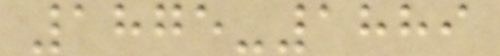1875-1889
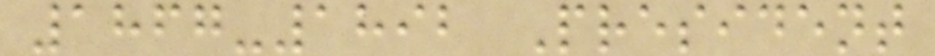1867-1892 President
